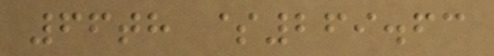66th $269.63
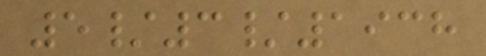5/3/1938
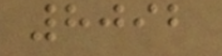8092
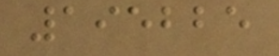195225
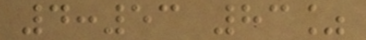4:53 83%
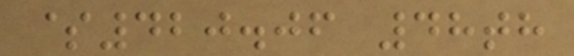$420.06 48th
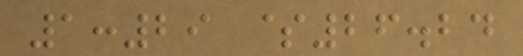1:29 $26.24
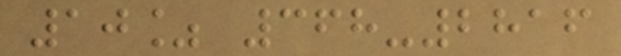10% 368-2816
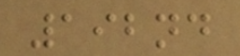192nd
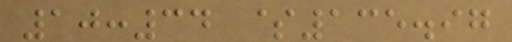10:34 $135.97
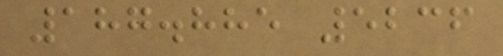187.885 5236
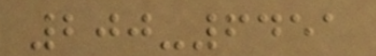200-6451
